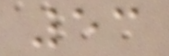53
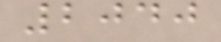2040
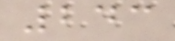243
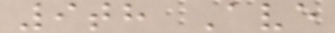9th Ave
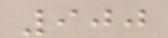900
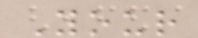Your
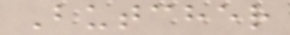Butcher
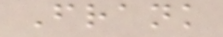Frank
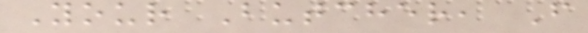Your Butcher, F
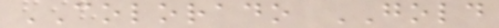COLORADO GOLD
